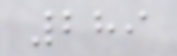289
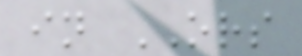in ORS
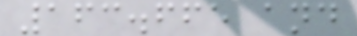163.665 and
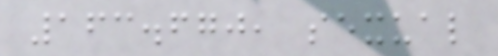163.670, sexual
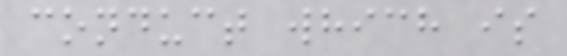conduct which is
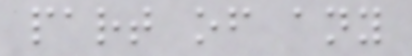part of any
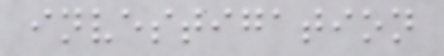investigation
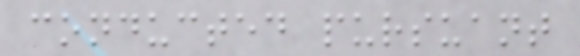conducted pursuant
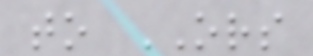to ORS
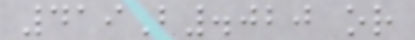419B.020 or
